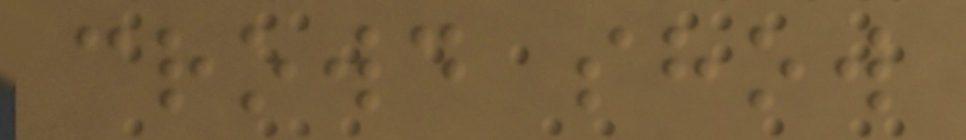crowd show
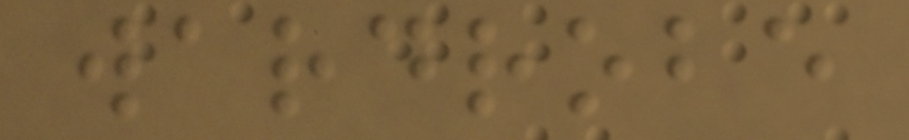wardrobe
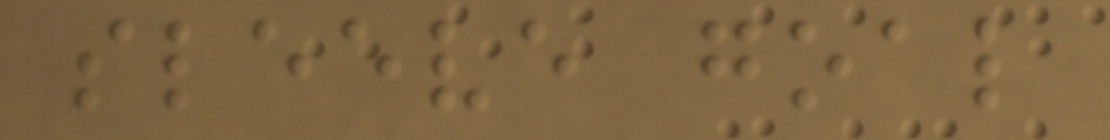sleeve goal
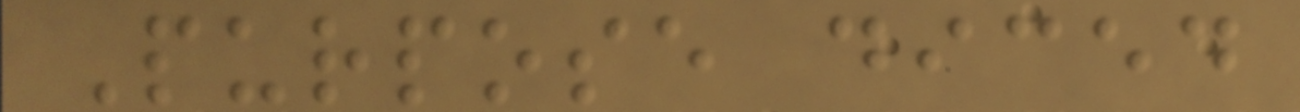Purpose diced
